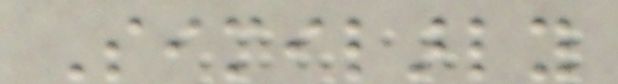Similarly
